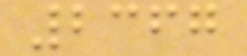2367
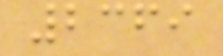2369
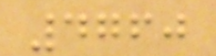4760
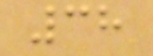38
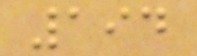194
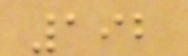192
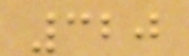320
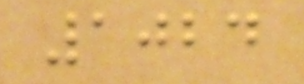1024
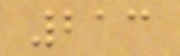213
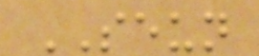SEUN
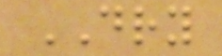DRY
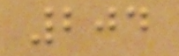204
